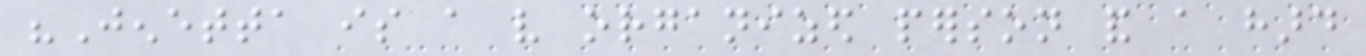"Jenetta is a very organized person and a hard
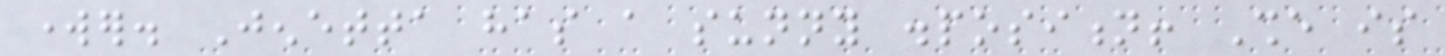worker. Jenetta has a sunny disposition! She is
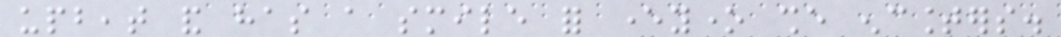upbeat and has a smile for everyone she encounters.
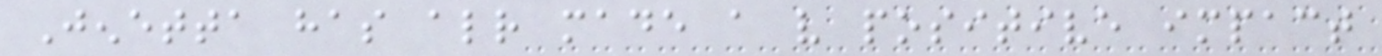Jenetta has already made a very positive impact
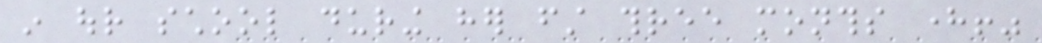in our school during her first three months here!"
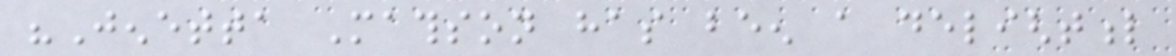"Jenetta Mathson has been a delightful
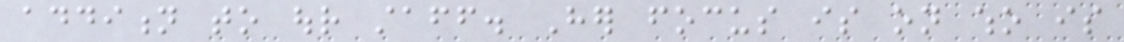addition to our staff. Her focus is on who is
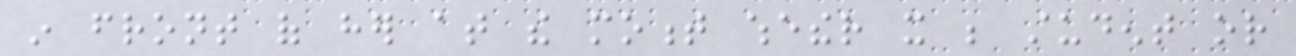in front of her at the moment whether it be student or
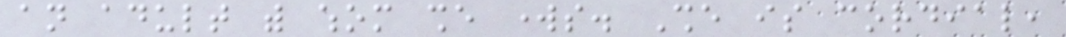an adult with whom she works. She is cordial,
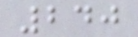240
